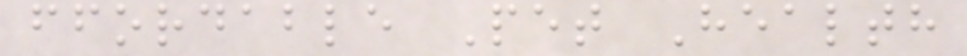ffordable Pet Health
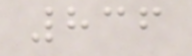836
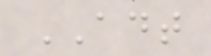ADT
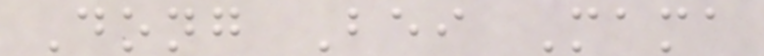Dong Bei Mama
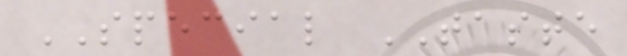SPECIAL TASTE
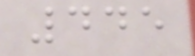445
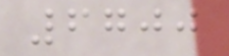6700
